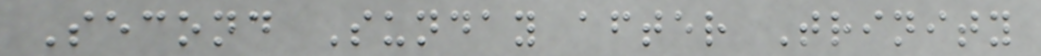Second Sunday after Trinity
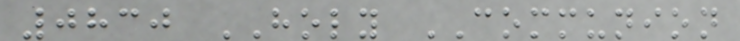0830 HOLY COMMUNION
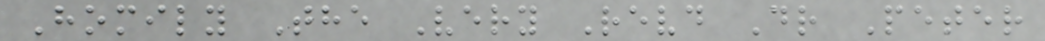Homily The Very Revd Dr Peter
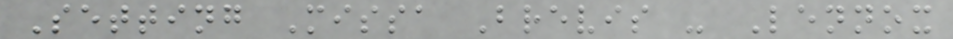Setting Missa Brevis - Lennox
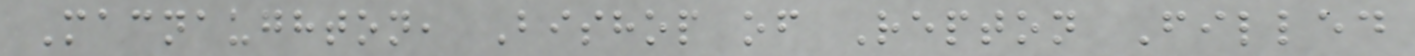Macnaughton, Bishop of Repton Filled
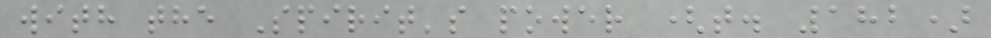with the Spirit's power (t. 182)
